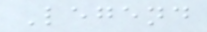Legend
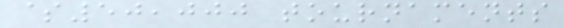$50,000 tournaments
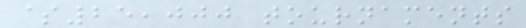$25,000 tournaments
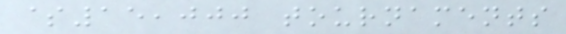$15,000 tournaments
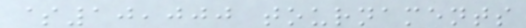$10,000 tournaments
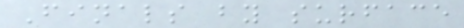Finals by surface
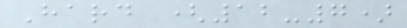Hard (12-7)
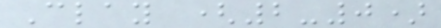Clay (2-0)
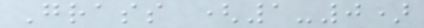Grass (1-0)
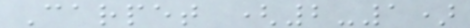Carpet (2-1)
